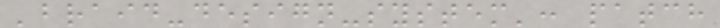'braid-design-system': patch
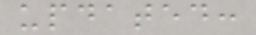updated:
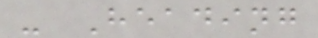- Heading
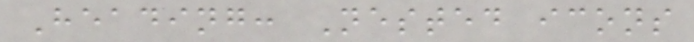Heading: Nested icons
